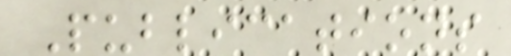Publications
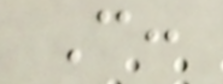C:
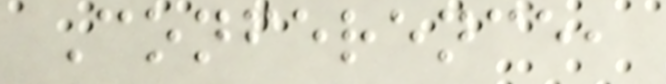Conference,
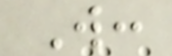W:
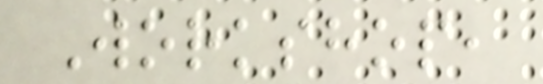Workshop,
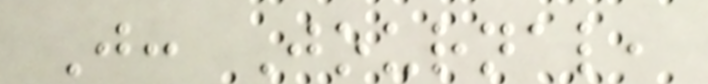J: Journal,
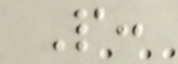P:
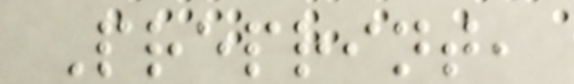Preprint,
